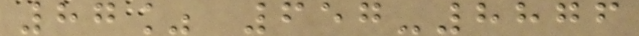87% 657-8876
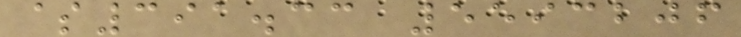$391.33 5593206
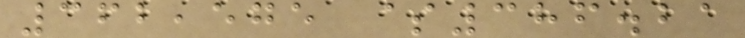362,575 $386.21
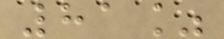81%
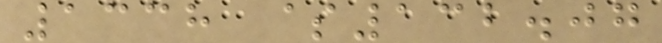1338 $132.07
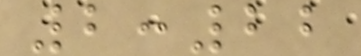2:22
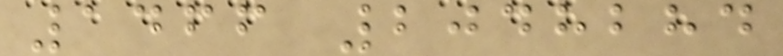1466 2048284
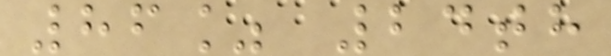86% 24th
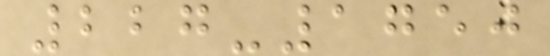227-1750
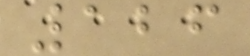126
